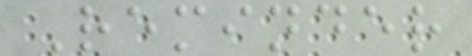Reminder
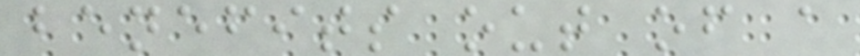benefits out of a
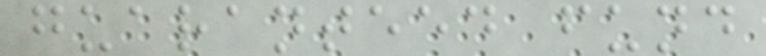guaranteed fund
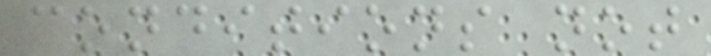conditions not
